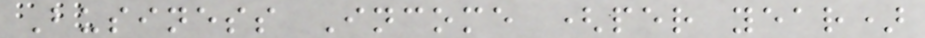Business Income (per year)
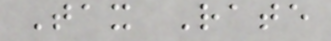Tax Rate
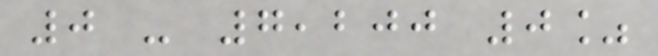0 - 7,200 0%
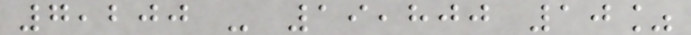7,200 - 19,800 10%
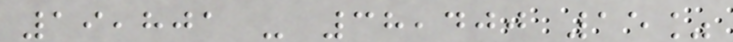19,801 - 38,400 15%
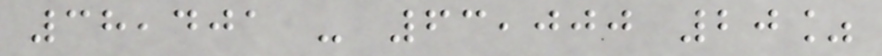38,401 - 63,000 20%
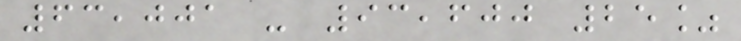63,001 - 93,600 25%
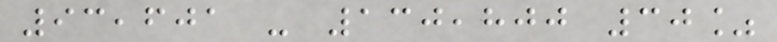93,601 - 130,800 30%
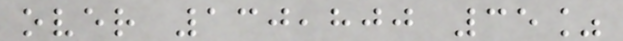over 130,800 35%
